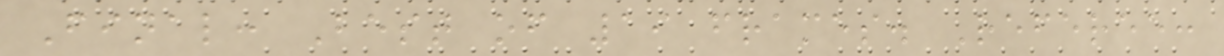Final: Best of 19 frames. Referee:
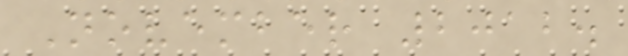November 2012.
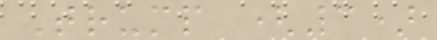Trump (3)
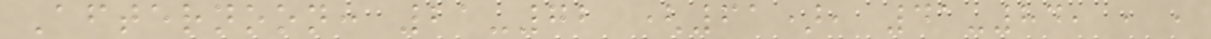Afternoon: 21-72 (61), 41-84, , ,
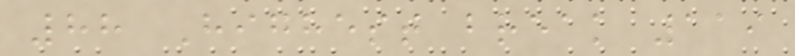88 Highest break 119
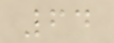64
